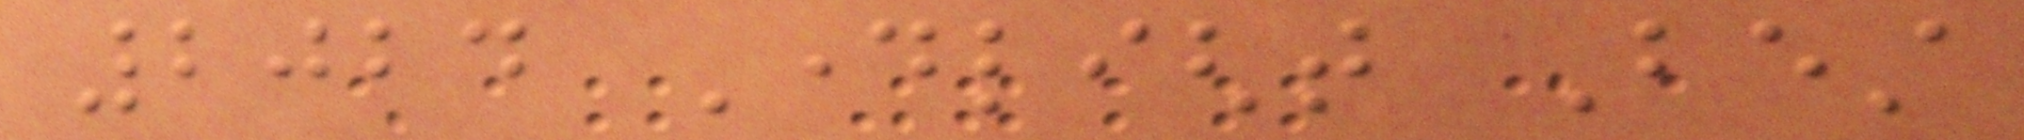2024 Daylight Best
